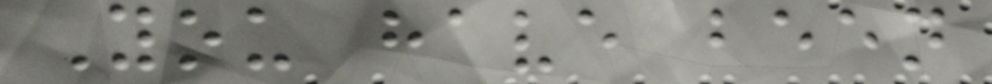You have been
